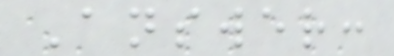Answer:
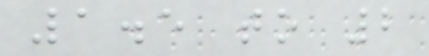1.5 to 2
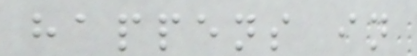happens in
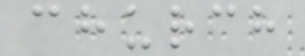church
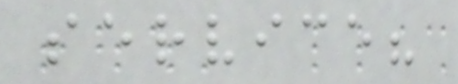service?
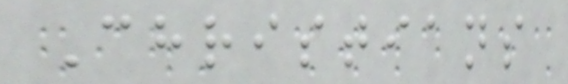Christians
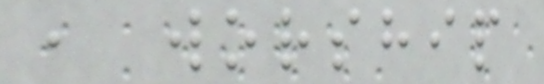, worship
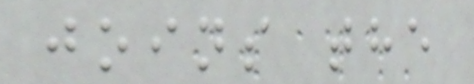joins the
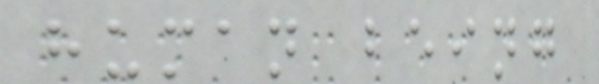human being
